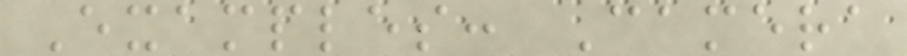Examples: Camera
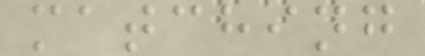matching
